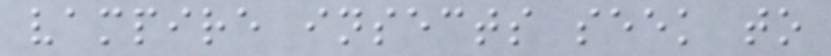vampire insects seek to
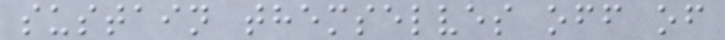sustain themselves off of
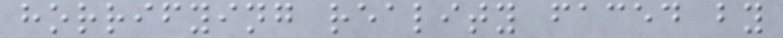horrifying reality faced by
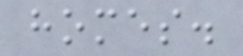homes.
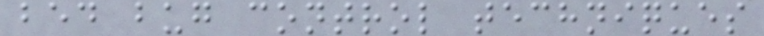bed bug control techniques
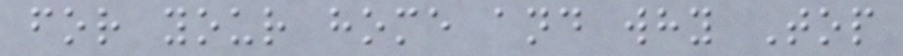for your home and why Top
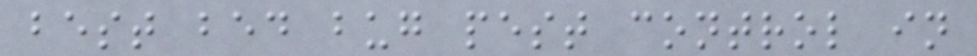best bed bug pest control in
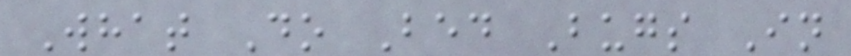What Do Bed Bugs In
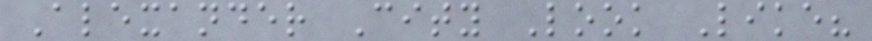Alexander City Look Like?
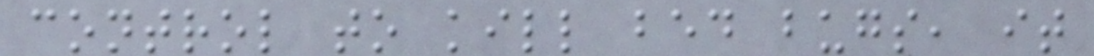control to kill bed bugs, it
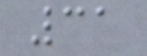31
